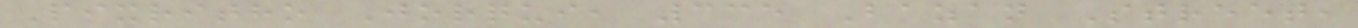Pixritho Jorqui, 335 Bazan Street,
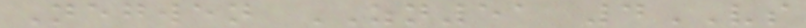Negwen ZN51 4VS
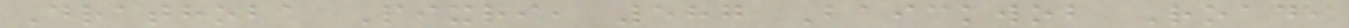Drathoba Pixri, 587 Baickwob Road,
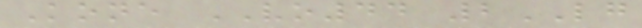Kone VO44 2LG
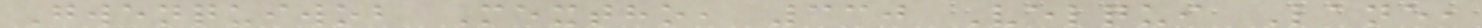Gwenquiwob Mextho, 330 Velqui Lane,
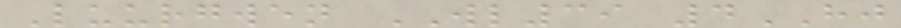Luurgwen WL39 4HJ
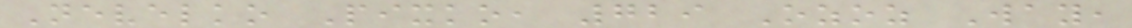Nevelko Pixko, 729 Ozoz Way,
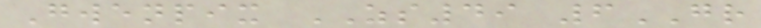Gwenpix ZS49 6GR
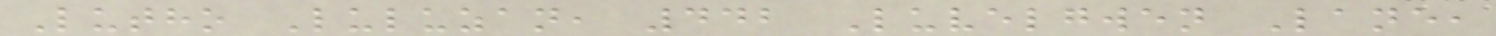Lutho Luluzan, 442 Luvelgwen Lane,
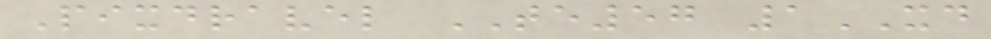Pixdravel TE57 1XD
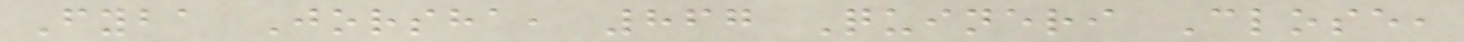Fyba Jorsha, 867 Quineri Close,
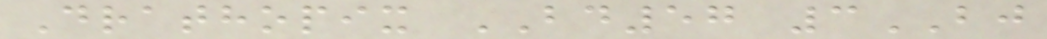Drathopix BD57 3BJ
